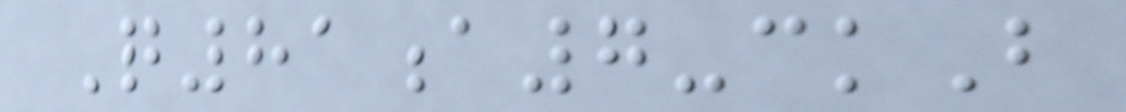Q81a7-ckB
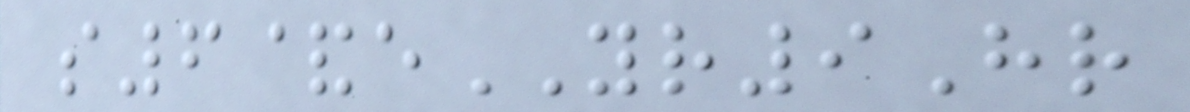s6&eYR9Hr
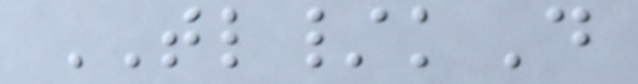TL/kD
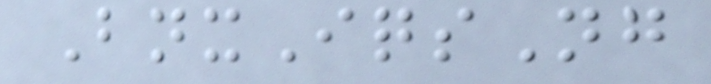BnxIqsNg
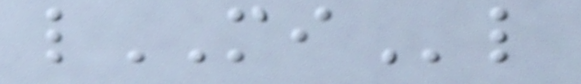lMIl
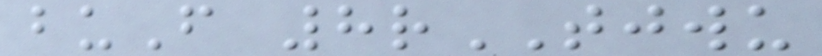buF 8rTJWU
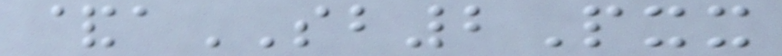&aSB2Pxx
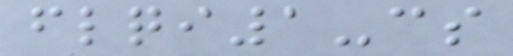flqi1-cs
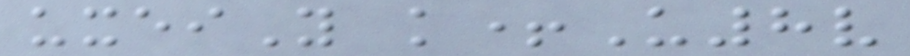uxeiY k+U8v
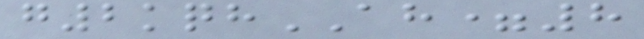g2kqhAH=8
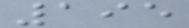195
